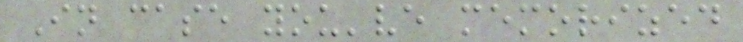In case you've memorized
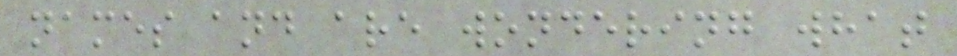names and are wondering what
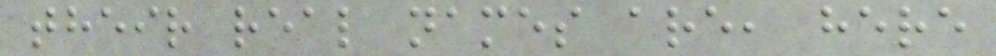their real names are, here
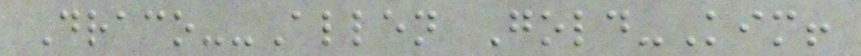Draco--Allen Gold-Kim!
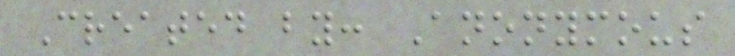Created by: Anonymous
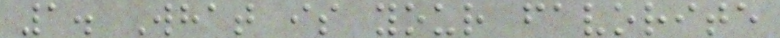1. What is your favorite
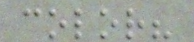color?
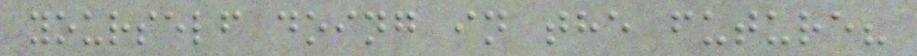yourself doing in the future?
